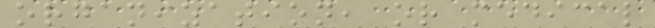organization, or medical
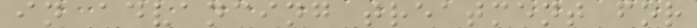in advancing treatment for
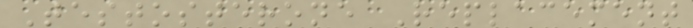Testosterone Replacement
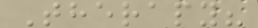Therapy?
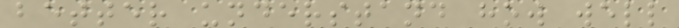better understand how well
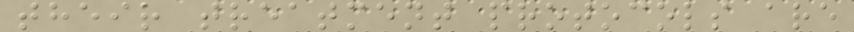their treatment protocols are
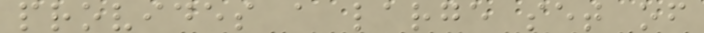provides a large set of
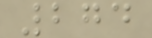274
